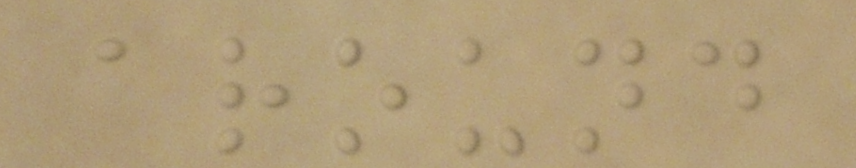around
